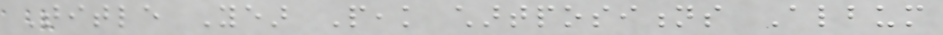Title Year Peak chartpositions Album
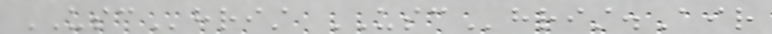USChrist USChrist.Air
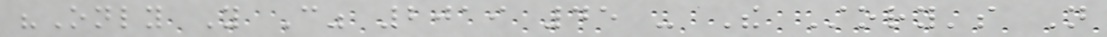"Only You Can" 2019 45 - The Story's Not
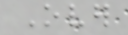Over
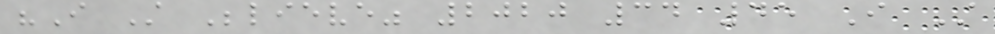"I Still Believe" 2020 34 45 I Still
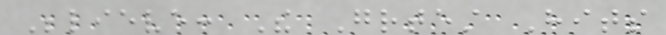Believe: The Greatest Hits
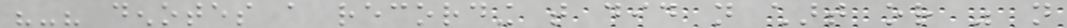"-" denotes a recording that did not chart or was not
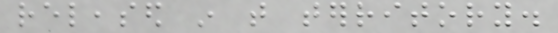released in that territory.
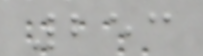253
